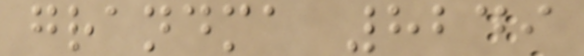grandma 8249
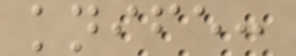knife:
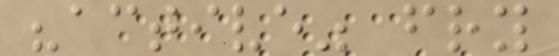"active" fry
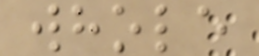whole
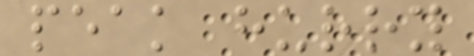peak hurry
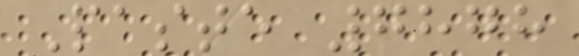Paste 7878
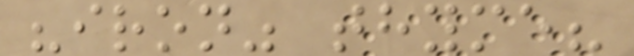"iron" thyme?
